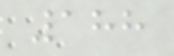188
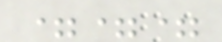===
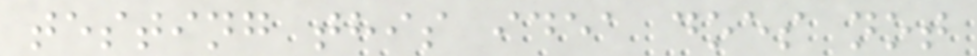testing this idea does not
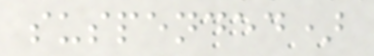suspended)
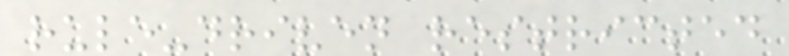rule-driven restricted
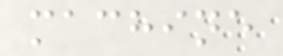machine
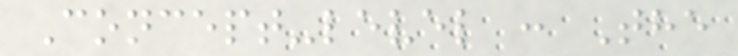Concept-level : The
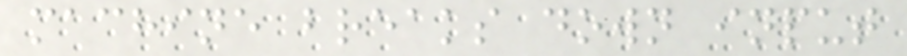machine breaks down input
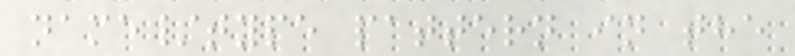name/type pattern in the
